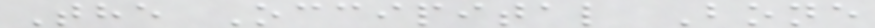The Occipital Bone
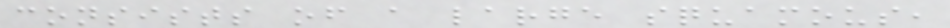consists of a large squamous,
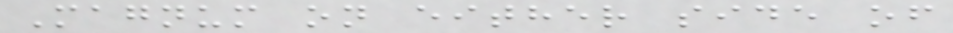Magnum on either side of
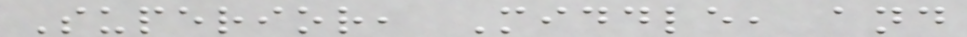Superior, Middle, and
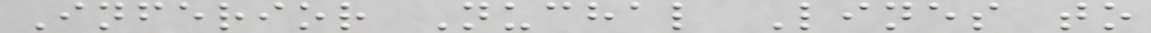Inferior Nuchal Lines to
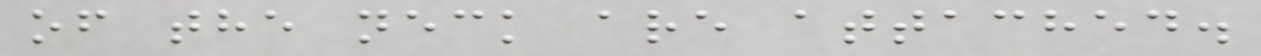of the neck are attached.
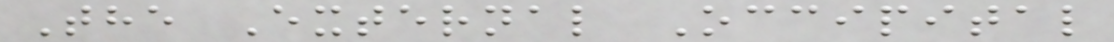The External Occipital
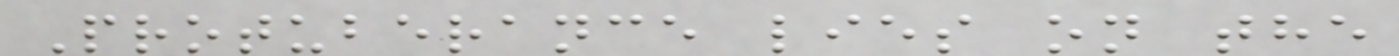Protuberance lies on the
